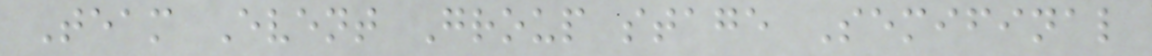Team Event Group stage Semifinal
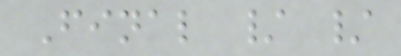Final / /
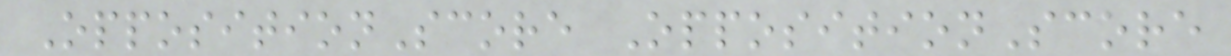OppositionScore OppositionScore
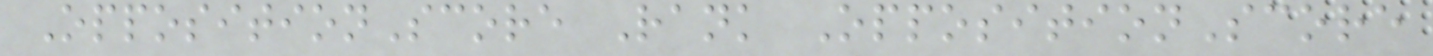OppositionScore Rank OppositionScore
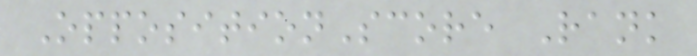OppositionScore Rank
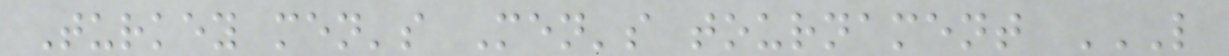Turkey men's Men's tournament L
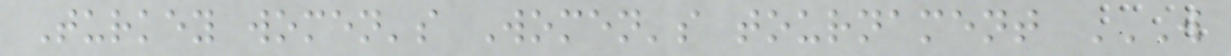Turkey women's Women's tournament W
